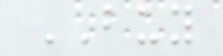BUY
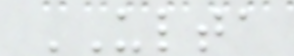ULTA
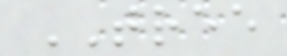TREE
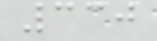330
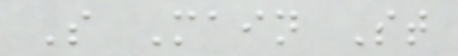S Main St
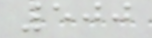500
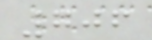706
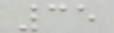35
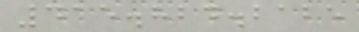415.824.2125
